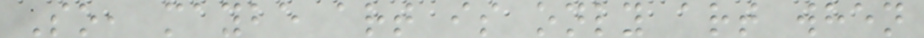So, maybe art is only art when
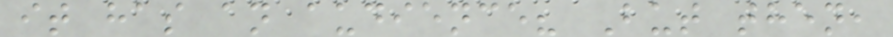it has an audience? But then,
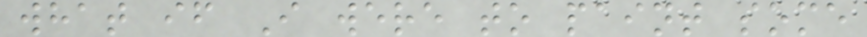what if I were to paint some
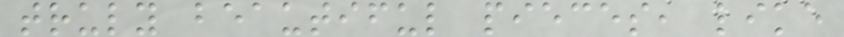truly beautiful pieces, like
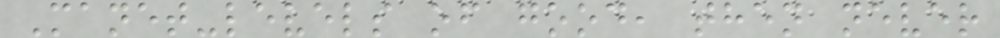Manet-levels of good, then never
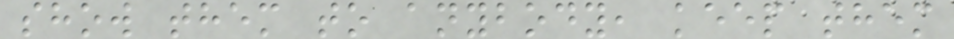show them to anybody, keep them
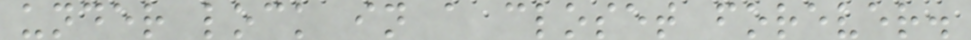under lock in a closet forever.
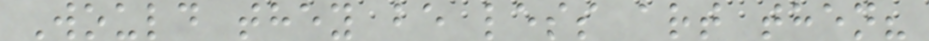Would they be less art then?
